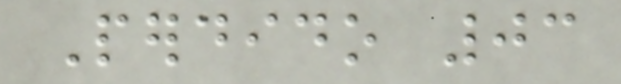Perdido 03
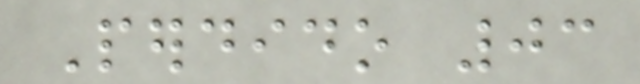Perdido 03
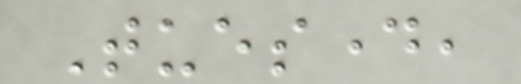Tuesday,
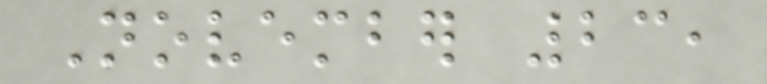November 23,
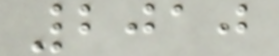2010
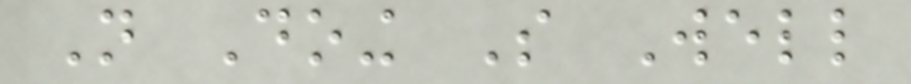Not Doing So Well
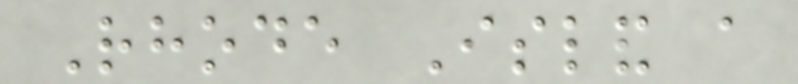Rhode Island a
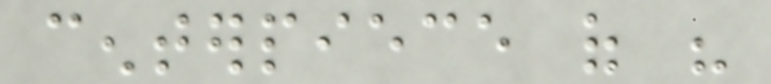centerpiece of his
